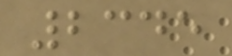2345
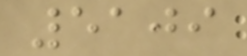5109
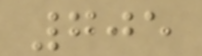705
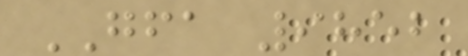GFA 9852
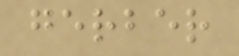gerber
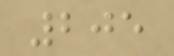205
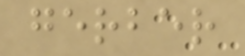gerber
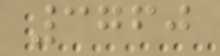3760
